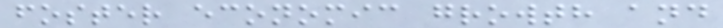foster economic growth and
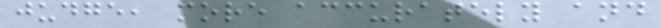judge, more accurately and
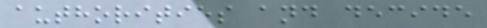authorities and decide
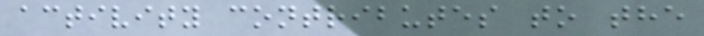activity contributes to the
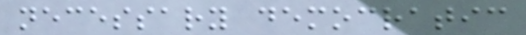necessary democratic
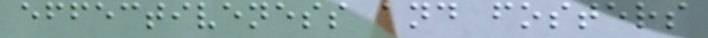effectiveness and fosters
